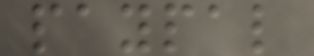paypal
